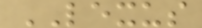LEXUS
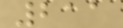211
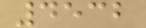4532
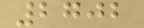2702
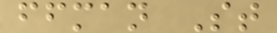ffman St
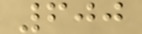600
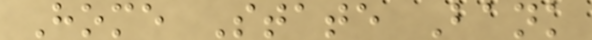Home State Bank
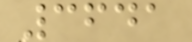3641
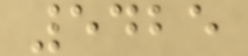5425
